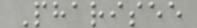Pharisee
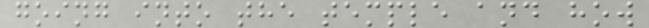going into the temple and how
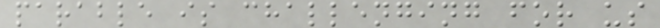parable is challenging for us
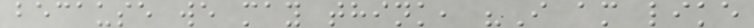because we may think, "I am like
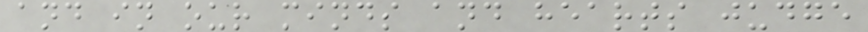and in our minds and hearts judge
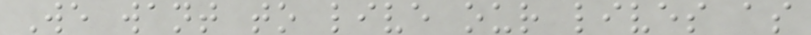We want to live our lives as
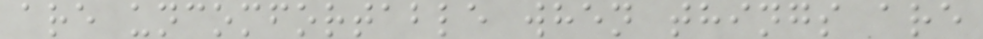are uncomfortable when things are
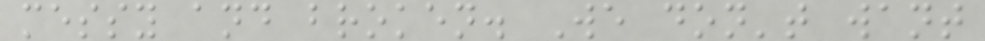messy and broken. We don't want
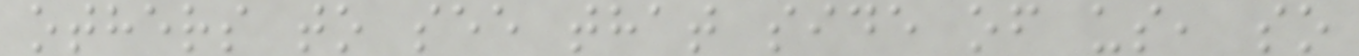others to see that side of us, so
